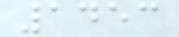1453
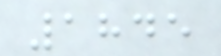1845
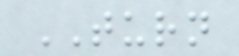TURN
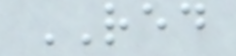RED
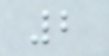2
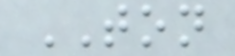TON
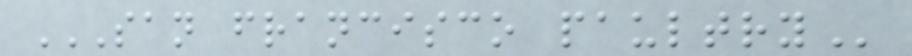SAN FRANCISCO PAULTRY
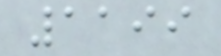1199
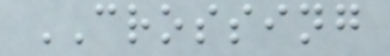CROSSING
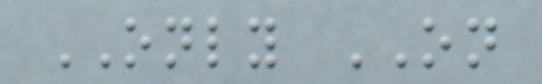ONLY ON
